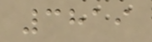3819
